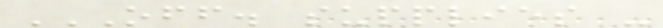OFF. SUPPLIES -
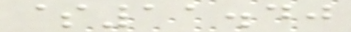$11.40
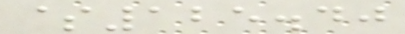$125.40
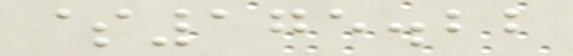$175.22
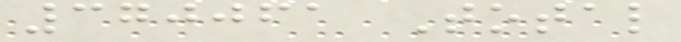370061 Total
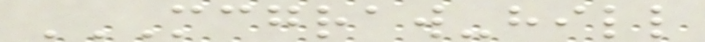MCGRAW-HILL
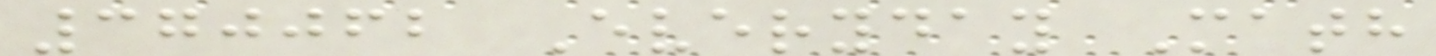370062 Everyday Math
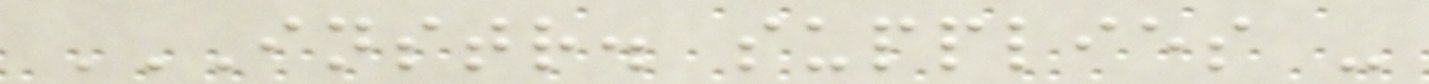INSTR. SUPPLIES -
